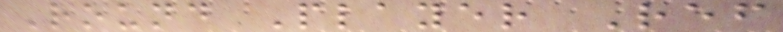Round Player Ref
